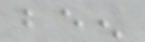been
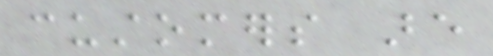customers are
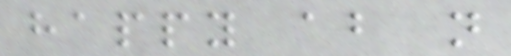happy about not
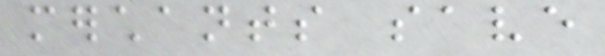merchants save
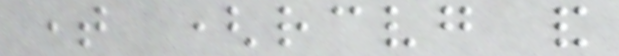time (receiving and
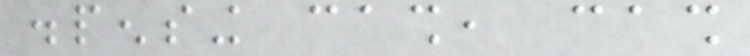dispensing cash, cash
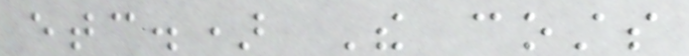etc.) The costs
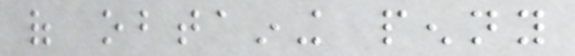of obtaining penny
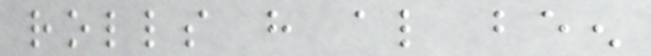rolls have also been
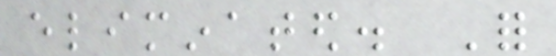eliminated. For
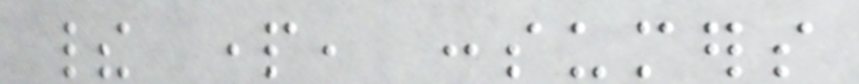their part, consumers
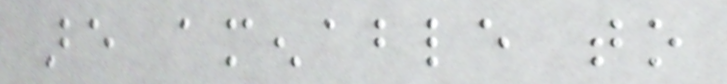are amenable to
